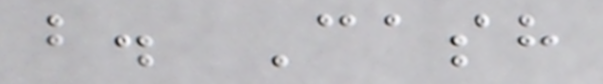b. Cash
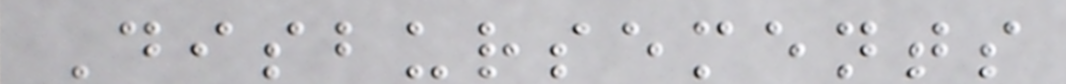Disbursements
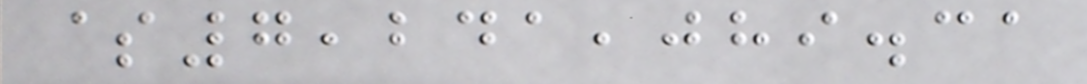$7,241,089.31
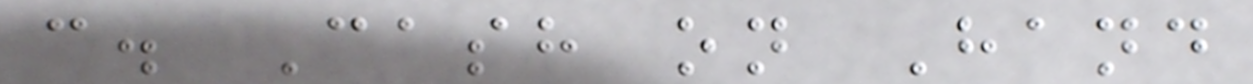c. Cash on Hand
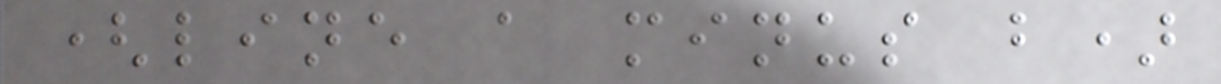(line a minus b)
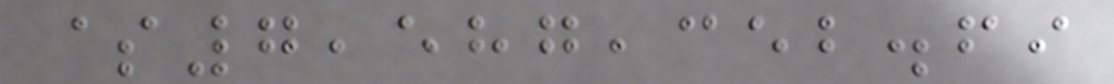$7,587,352.69
